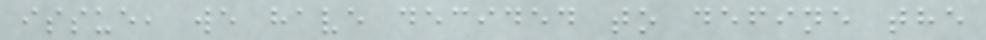issue, we have decided to define the
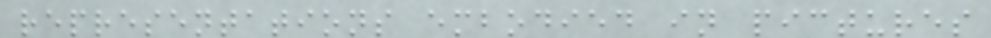representations embodied in pictures
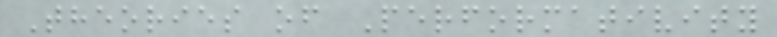Theories of Performativity
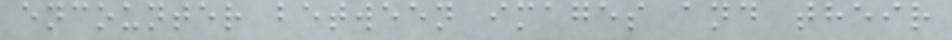encounter between images and their
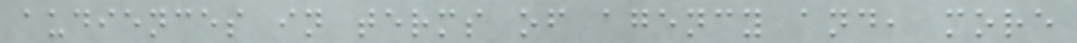audiences in terms of agency and, more
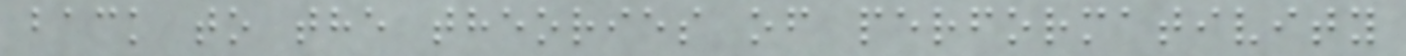back to the theories of performativity
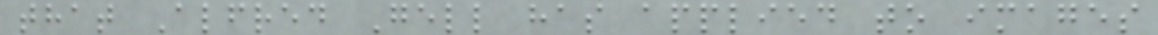that Alfred Gell has applied to images
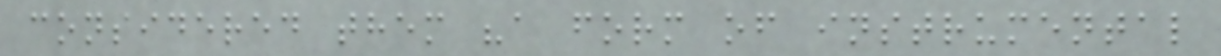considered them "a form of instrumental
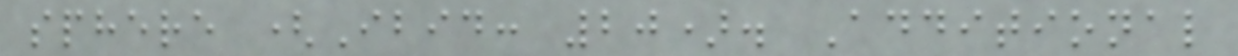sphere (Ibid: 20). Additional
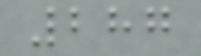287
